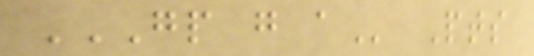GP G A Pts
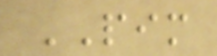PIM
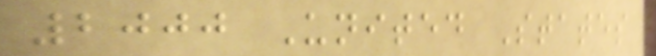2000 United States
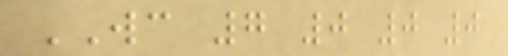WC 7 0 0 0
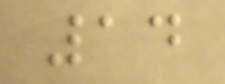14
